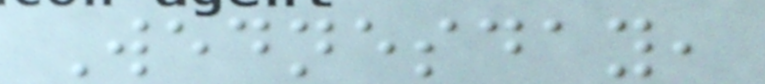Wednesday,
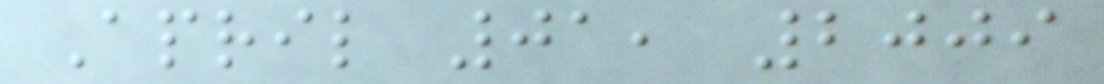April 01, 2009
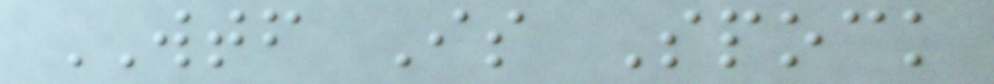WTF Is Spock
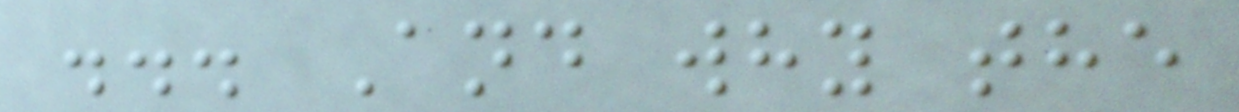... And why the
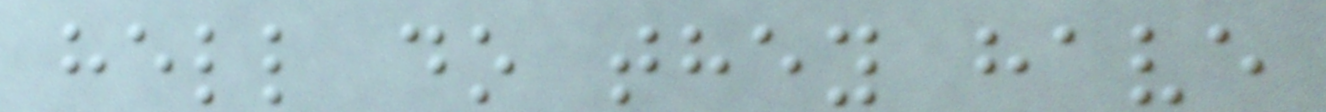hell do they have
